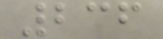236
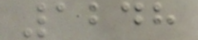1248
